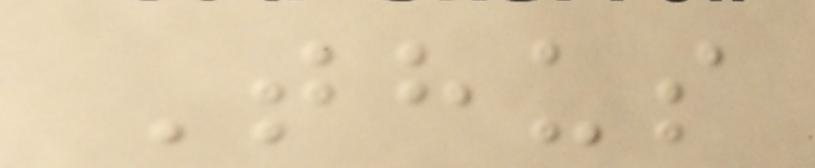Thus
